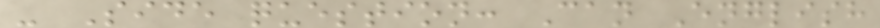- Side question: Can English
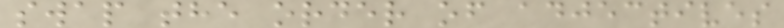swap the order of adjectives
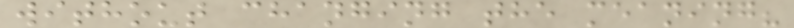without changing the meaning?
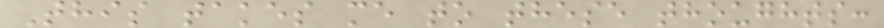This takes me to these thoughts:
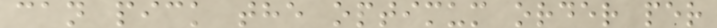can pick the optimum order per
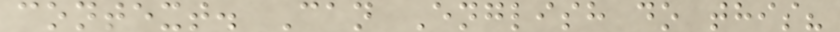context. Can English do this?
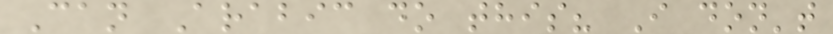Can Arabic do this? I don't
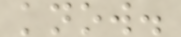know.
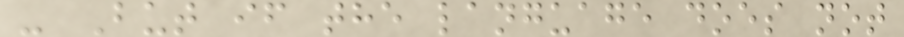- But if the language does not
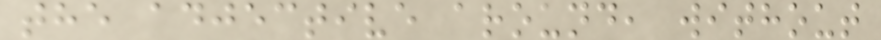the adjective around, without
